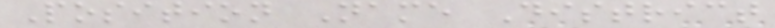Position Name District
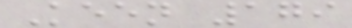Keen 179
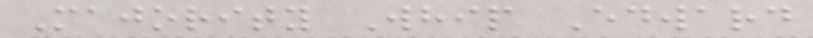Majority Whip Edward
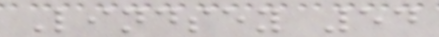Lindsey 54
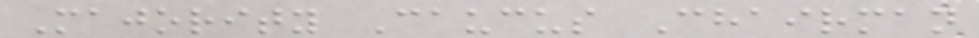Majority Caucus Chairman
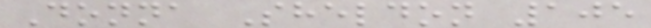Donna Sheldon 105
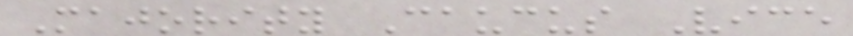Majority Caucus Vice
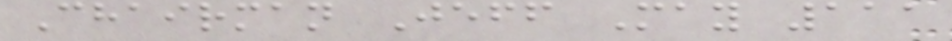Chairman Jeff May 111
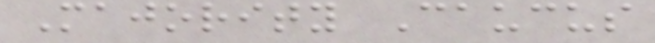Majority Caucus
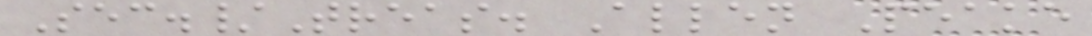Sec./Treas. Allen Peake
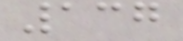137
